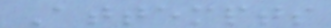Attempts
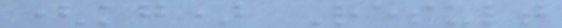(kg) Result
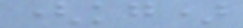(kg)
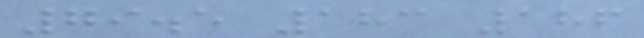79.5 183 186
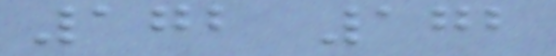172 172
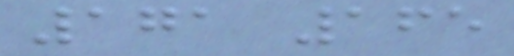171 165
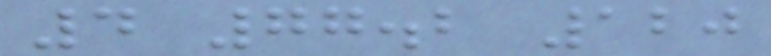4 77.2 120
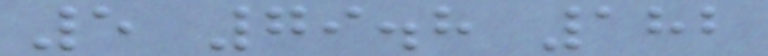5 79.8 182
